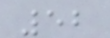52
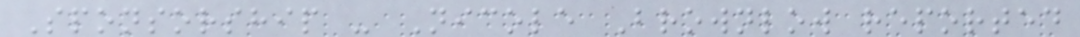Sponsorship - Nicole Brownlow reported
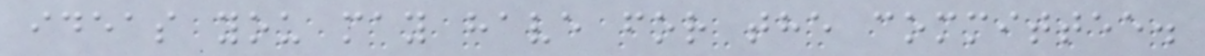ideas you may have for the committee.
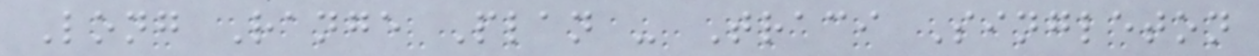Long Range Plan - Traci Singleton
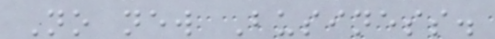No new Business.
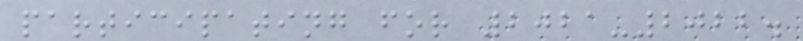participating for 2021-2022.
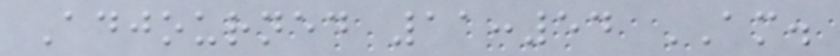Adjourned 11:54 AM.
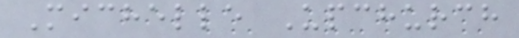Michelle Upchurch
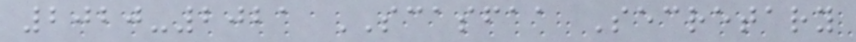2020-2021 SCASFAA Secretary
